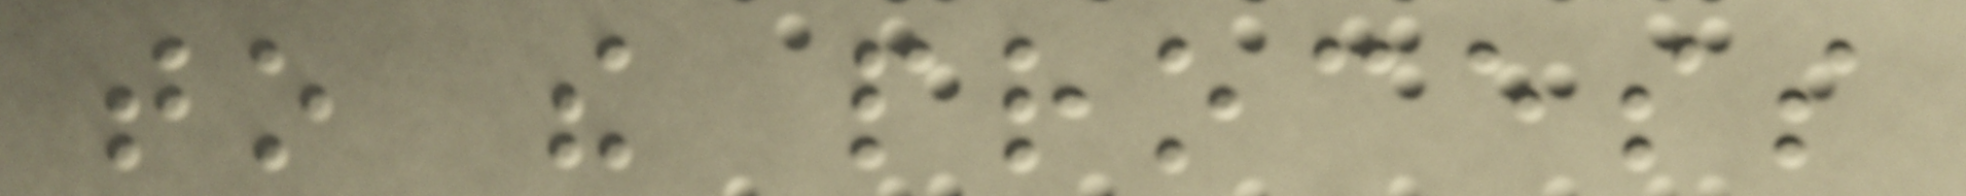to the process
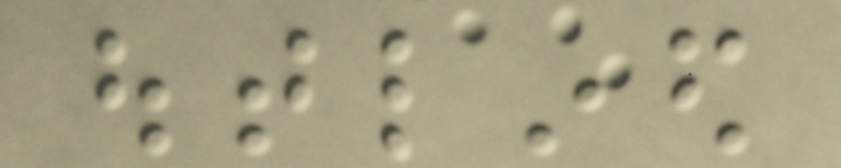outlined
